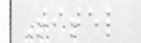Titel
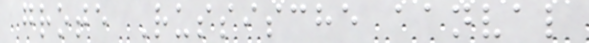grote Russische aanval
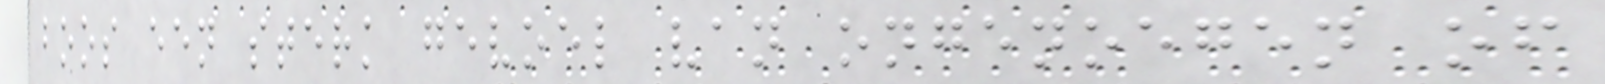boos een sterk gevoel van ongenoegen of
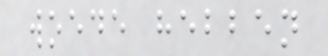woede hebben
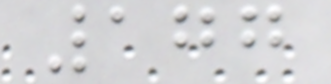177
